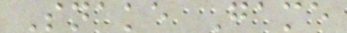Snake Game
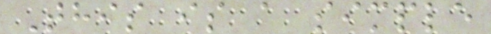This is a simple
